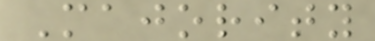Majority
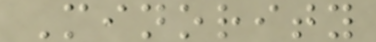Minority
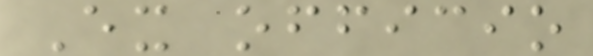Ex officio
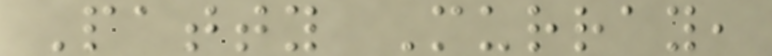Patty Murray,
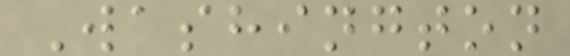Washington
